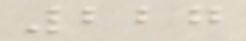227
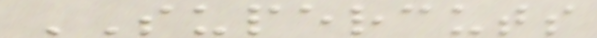SUPERCUTS
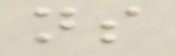ns
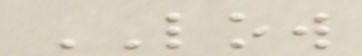LOW
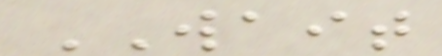WAIT
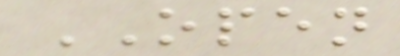OPEN
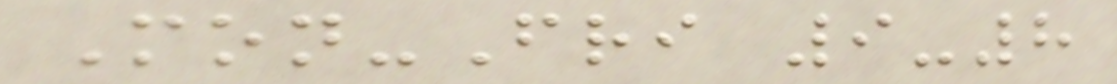Mon-Fri 9-8
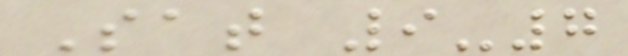Sat 9-7
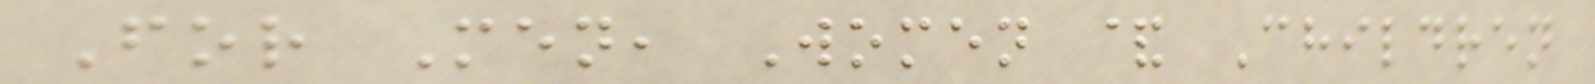For Men, Women & Children
